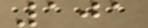101
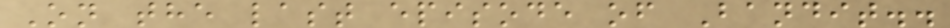On the last episode of Bandit..
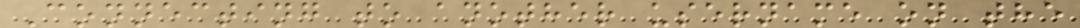Connecting to another username on the
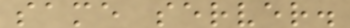same server.
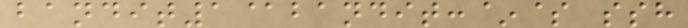bandit1@bandit:~$ ssh
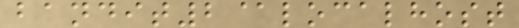bandit2@localhost
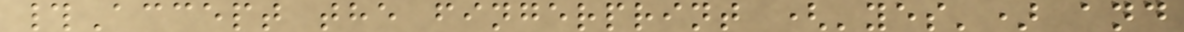#Accept the fingerprint ('yes') and
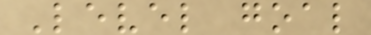Level goal
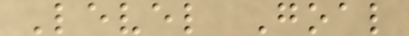Level Goal
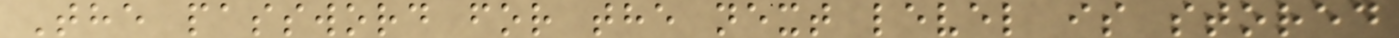The password for the next level is stored
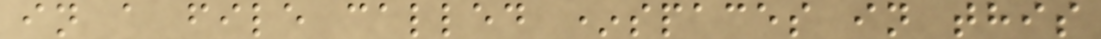in a file called *spaces in this
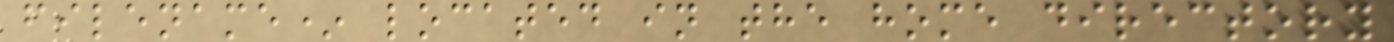filename* located in the home directory
